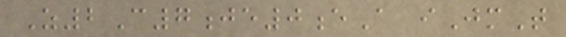Z2C7je0eA iJmT
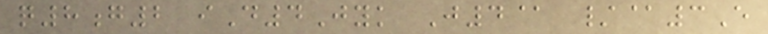q8g2 iD4Jyk J4@ /@3E
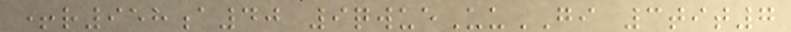+r958a40 9qwueUuGI 3tit7
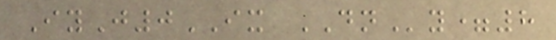IyJ0IX DNy=8
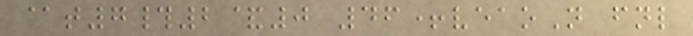@t7#2&0 46+veaoN fnl
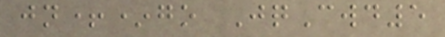jn+*go JqCwd5
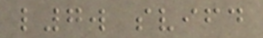l7w svifd
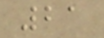21
